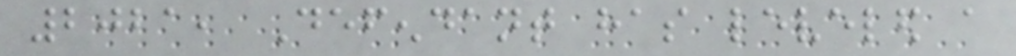2021, Defendant has leveled a
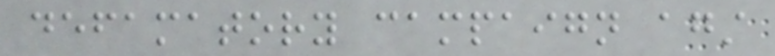defamatory campaign against
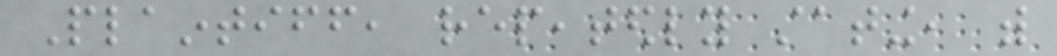Plaintiff, repeatedly stating, with
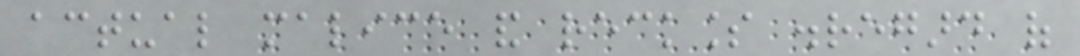actual malice and reckless disregard of
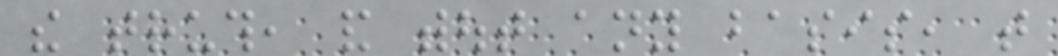the truth, and without any basis, that
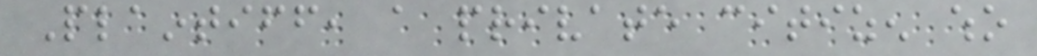Plaintiff, a private citizen who
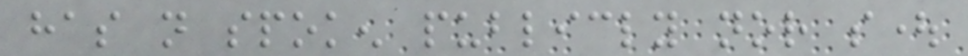has not spoken publicly nor sought
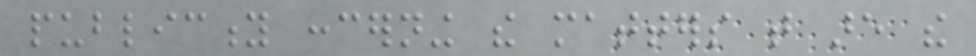publicity concerning the matters that are the
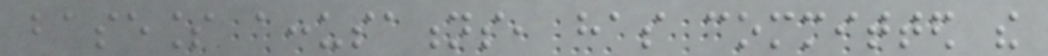baseless accusations, has committed the
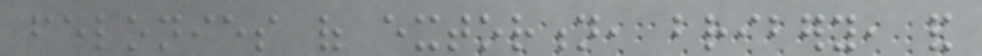felonies of extortion, bribery, and
